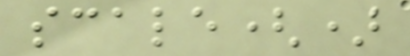scale()
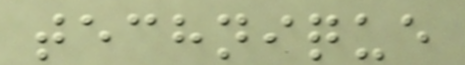technique
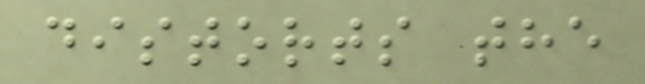distorts the
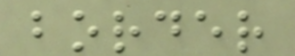border
